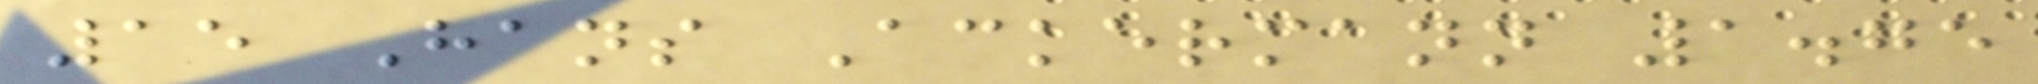15 Hans Ackermann 1.75
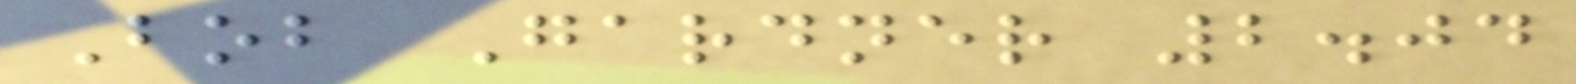Bob Gardner 2.04
